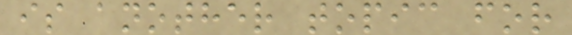is another topic for
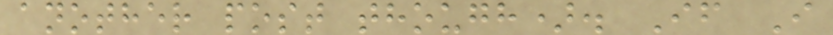another post though). If I
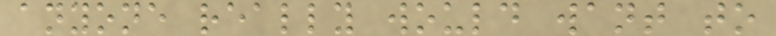anyone really would want to
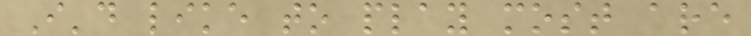I'd like to play most are
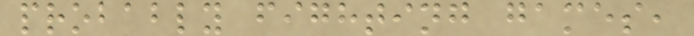probably fighting games,
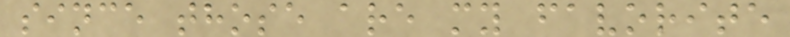since those are my favorite
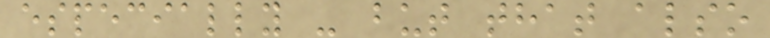especially - but that also
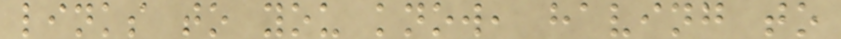links to you know, having to
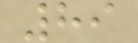89
